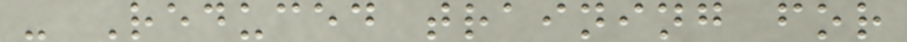- Reduced training for
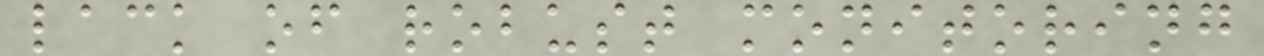lack of robust monitoring
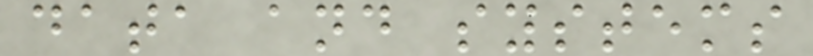data and systems
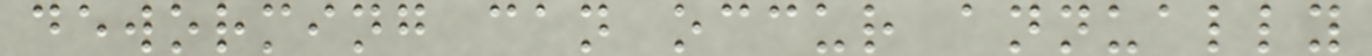deworming can occur annually
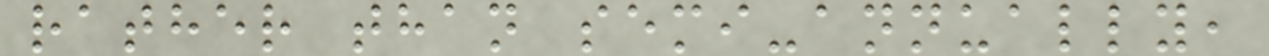rather than semi-annually,
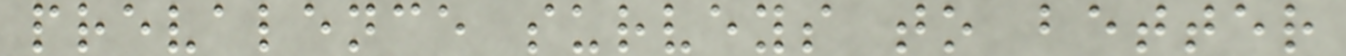prevalence surveys to better
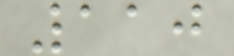110
